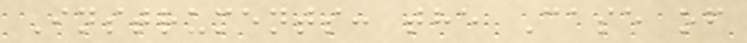Instruments: the Case of
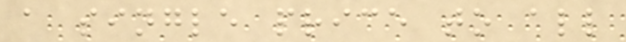a single price to all
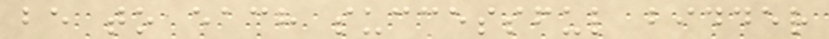be to each successful bidder
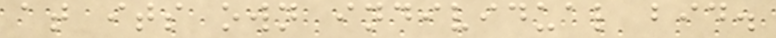at its own individual bid.
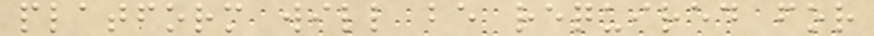platform will be required for
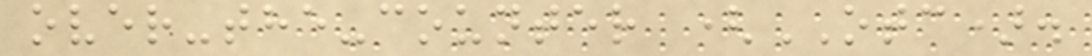over-the-counter (OTC).
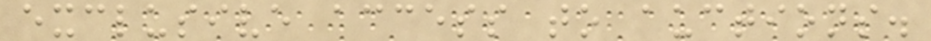exclusive access to auctions.
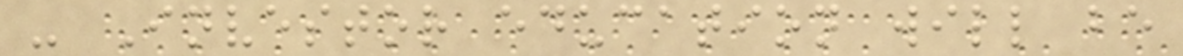- Investor education will be
